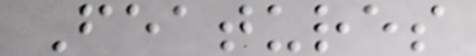Features
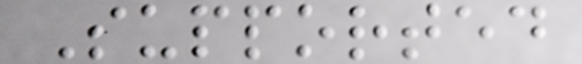Supported
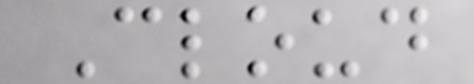Cloud
